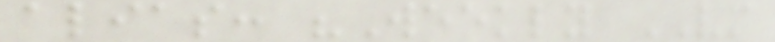alias: "Weekly VM
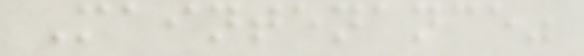Maintenance"
